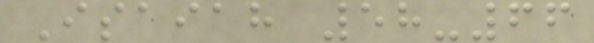Isaiah 58-66
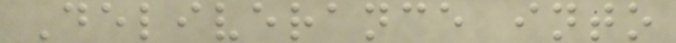Deliverance into
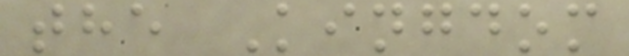the Kingdom
